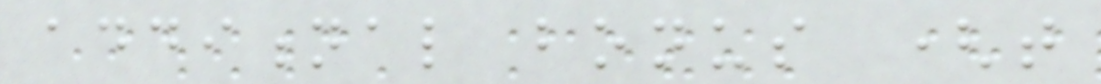additional bonus (that
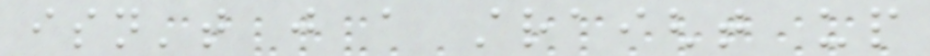isn't just a straight up
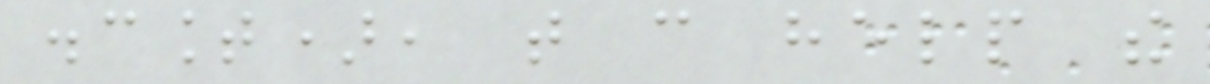discount), that can help the
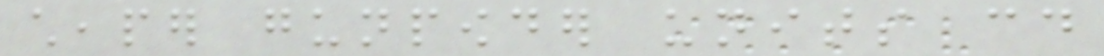cheaper gunpowder units could
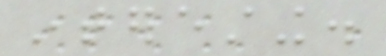interesting.
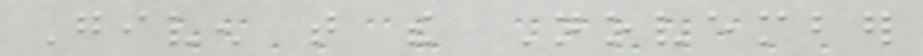Given that the November
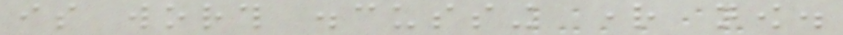is worth discussing right now.
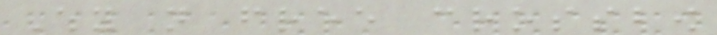Why not free crossbow
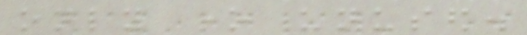only one unused.
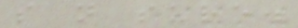so not sure.
